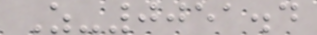Z-0051.4
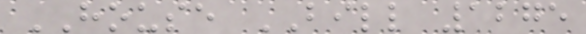HOUSE BILL 1275
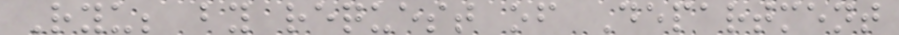Ryu; by request of Department
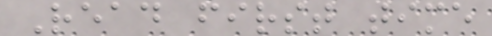Read first time
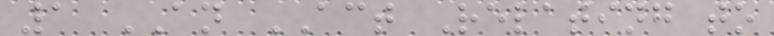1 AN ACT Relating to
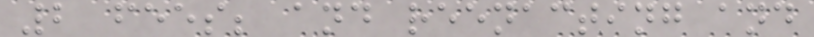2 fees; and reenacting and
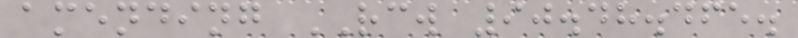amending RCW 90.48.465.
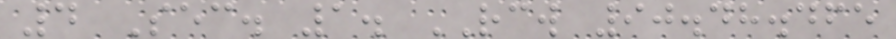4 Sec. 1. RCW 90.48.465
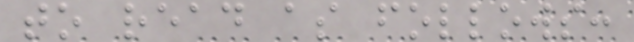to read as follows:
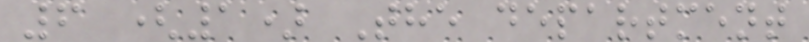6 (1) The department
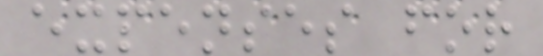expenses for
